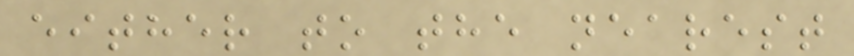either to the nearest
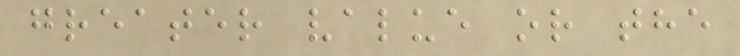greater value or the
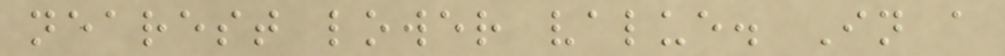nearest lower value. In a
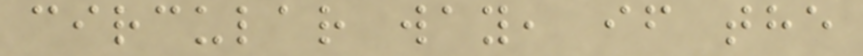circular way, if the
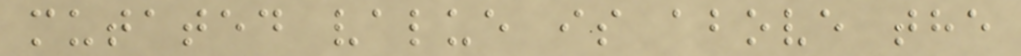mutated value is above the
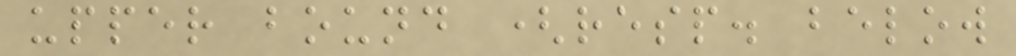upper bound (resp. below
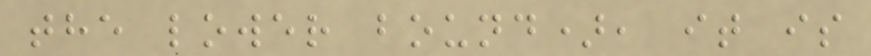the lower bound), it is
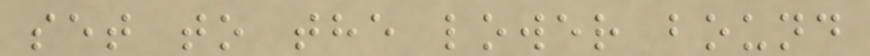set to the lower bound
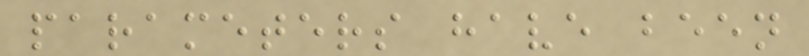parameters have been
